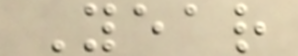Year
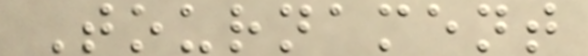Tournament
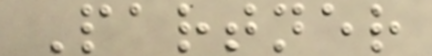Partner
